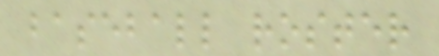baseball roster
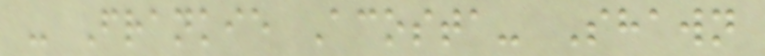- Frankie Acosta- Shawn
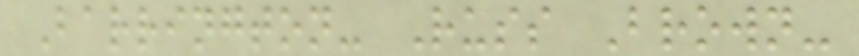Barrington- Russ Brown-
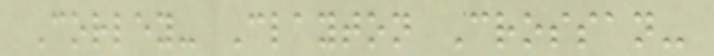Corley- Clayton Crossan-
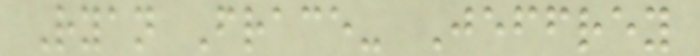Ryan Frace- Jeffrey
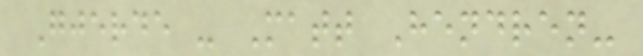Gjerde - Matt Hendren-
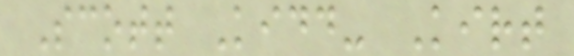Scott Kidd- Kirt
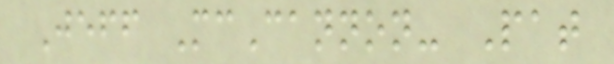Jeff McCannon- Pat
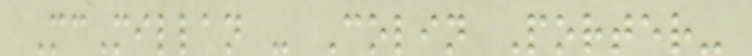McMillan - Colin Porter-
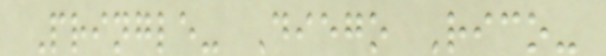Pringle- Diego Rico-
